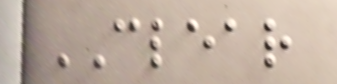CLEAR
